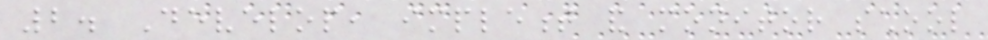2. Develop, implement and monitor school
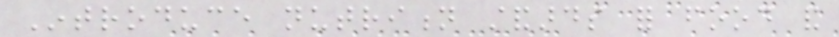Introduce nutrition standards for food and
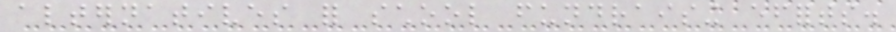alternatives for school fundraising efforts.
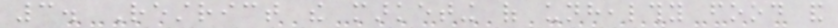3. Restrict the marketing of unhealthy food and
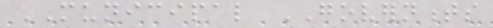MUNICIPAL GOVERNMENTS
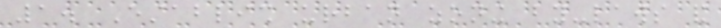1. Establish urban zoning by-laws and
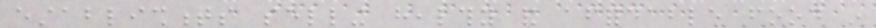establishments selling healthy and affordable food in
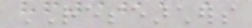RESEARCHERS
